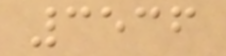3536
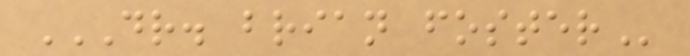DR. BRIAN FOSTER
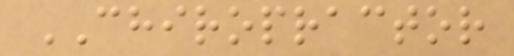CHIROPRACTOR
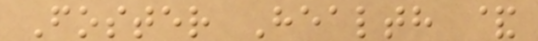Foster Health &
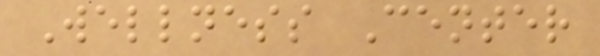Wellness Center
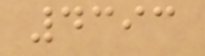4393
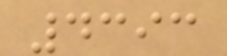4393
